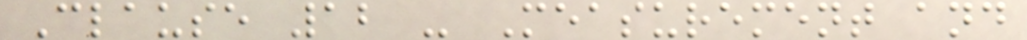Clause 12 - Measurement and
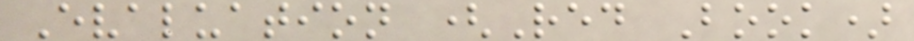Evaluation (Red Book)
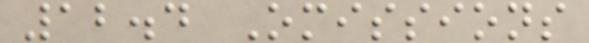12.4 Omissions
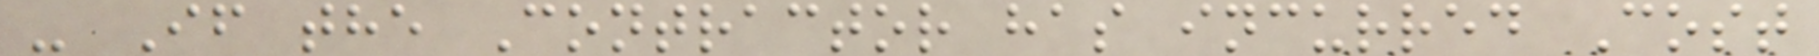- If the Contractor has incurred Cost
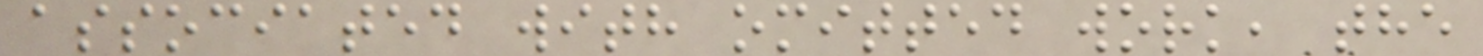associated with omitted work, the
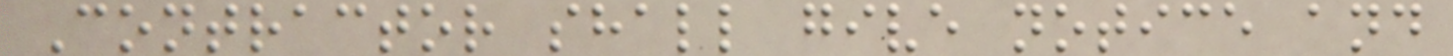Contractor shall give notice and
